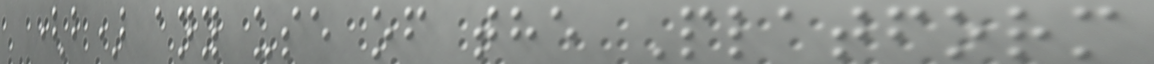(b) any use of the Platform
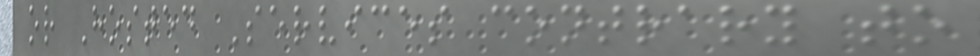or Hosted Services contrary to
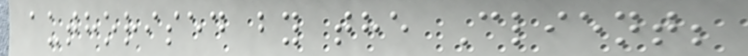authorised by the Client;
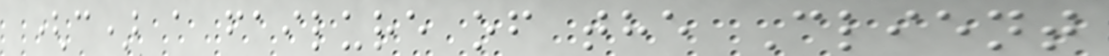(c) a failure of the Client
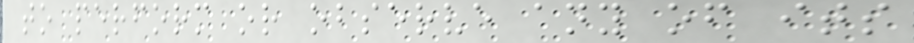to perform or observe any of its
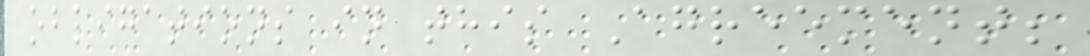obligations in this Agreement;
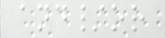and/or
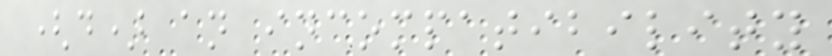(d) an incompatibility
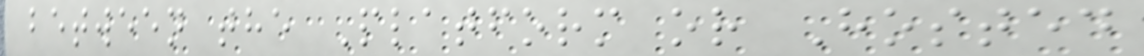between the Platform or Hosted
